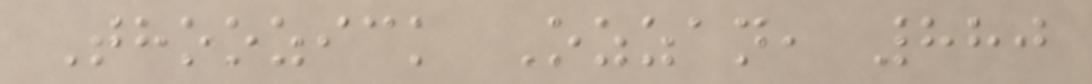Thoozick Ozzan, 880
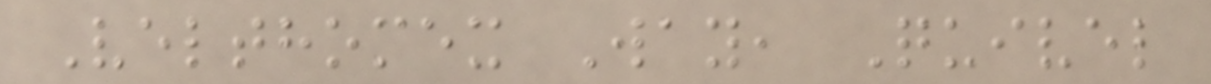Velthomex Way, Quivel
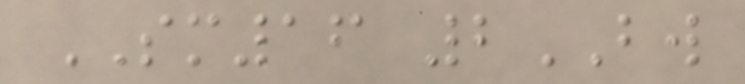SM16 2BW
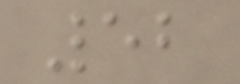52
